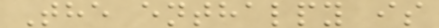The enthalpy is
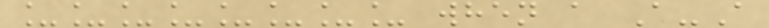________ when a A-A
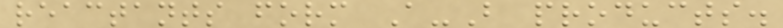reactants form A-B products.
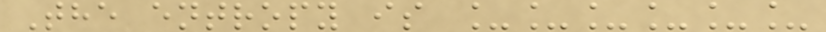The entropy is ______
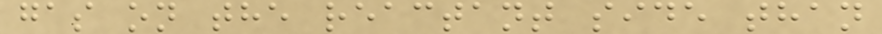gas on the reactant side than
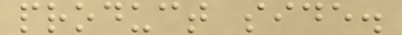product side.
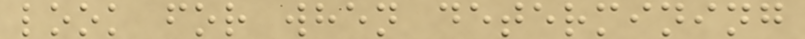look for when determining
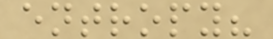entropy?
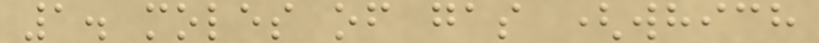1. moles of gas (which
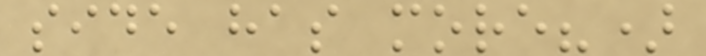side has more?)
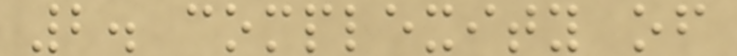2. complexity of
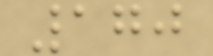170
